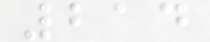214
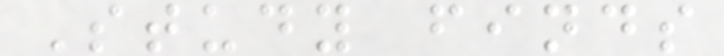Study finds
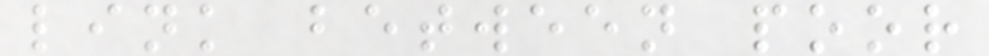link between poor
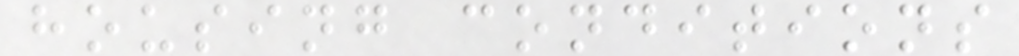housing conditions
